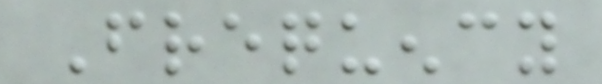Frequency
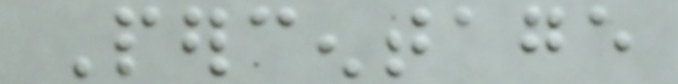Percentage
